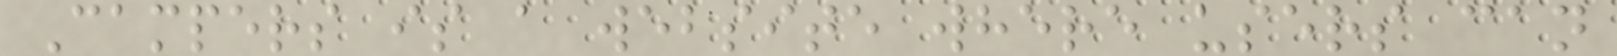Campers is a website where users can
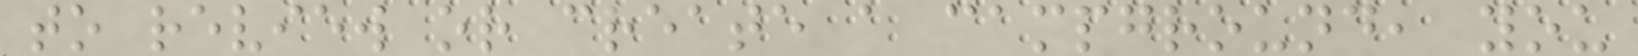to review or create a campground, you
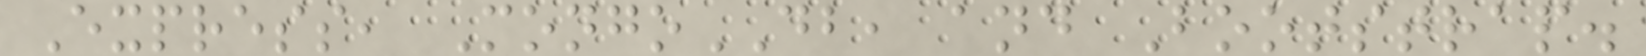Express, MongoDB, and Bootstrap.
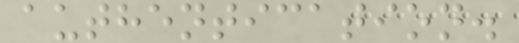authentication.
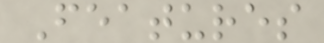Features
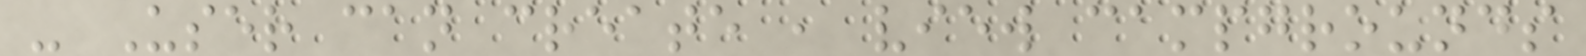- User can create , view campgrounds
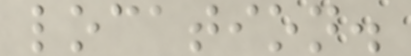location.
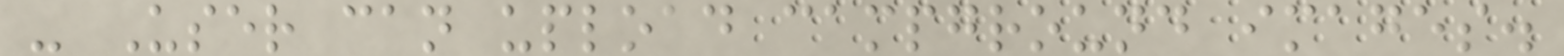- User can upload campground images.
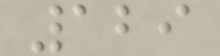129
